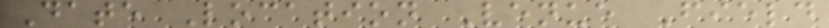Date Location Venue Field
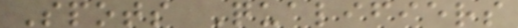Spots Qualifiers
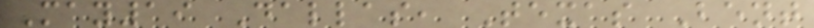May19 Dallas, Texas Bent
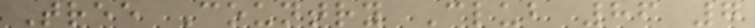Tree Country Club 86 7
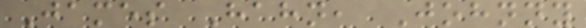James Hahn, Johnny
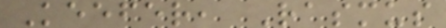Keefer, Rasmus
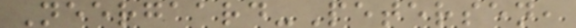Neergaard-Petersen,
